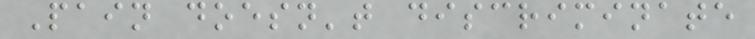Pain doesn't discriminate
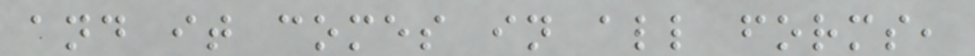and it comes in all forms,
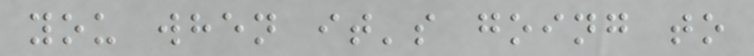you when it's going to
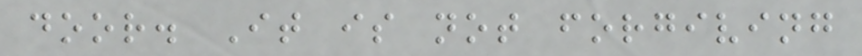door. It is not forgiving
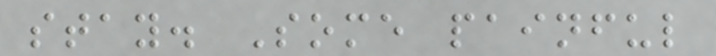stay. Some painful
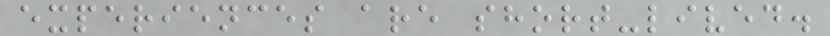experiences are short-lived.
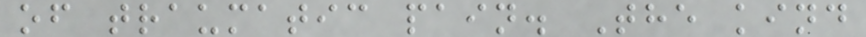of traumatic pain. The kind
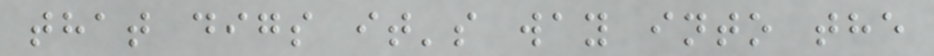that digs it's way into the
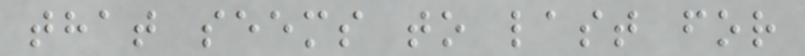that seems to last for
